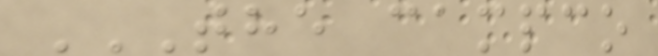THE CAMPCO
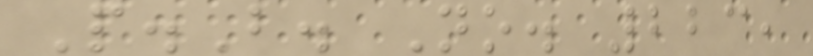P.B. No. 223,
